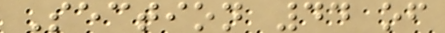Section 44 of
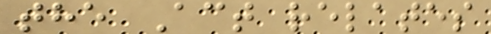the Act relates
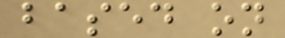based on
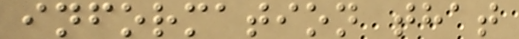information that
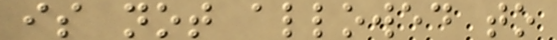is not allowed to
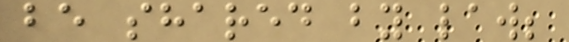be shared by law;
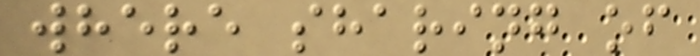where sharing of
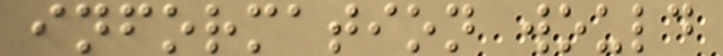information would
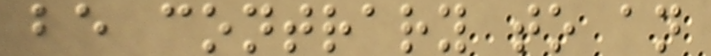be contrary to an
